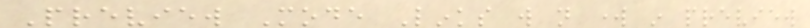Preview Mode Links will not work in preview
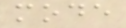mode
